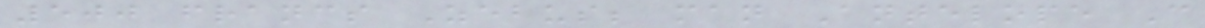500 francs Zebus; man Antelope C
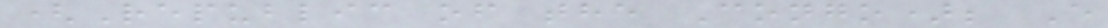(Republic of the Congo); E
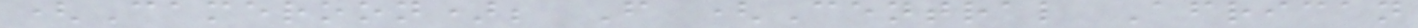(Cameroon); F (Central African
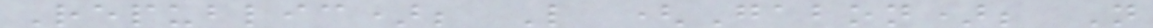Republic); L (Gabon); N
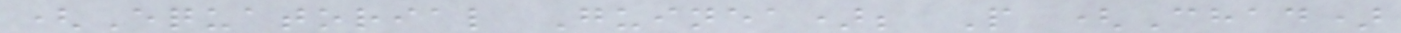(Equatorial Guinea); P (Chad)
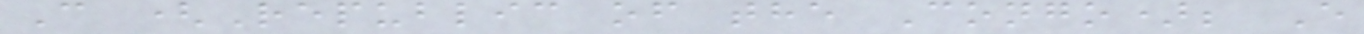C (Republic of the Congo); E
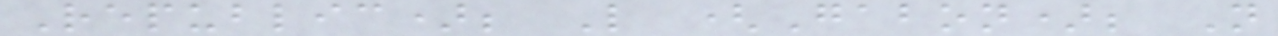Republic); L (Gabon); N
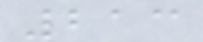213
